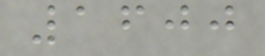1600
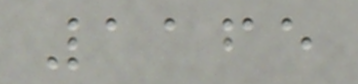1165
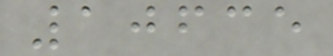10635
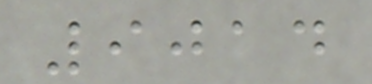9014
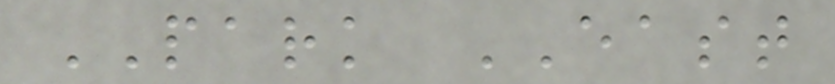PARK EAST
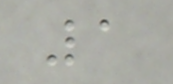1
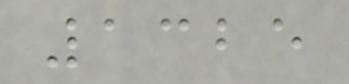1325
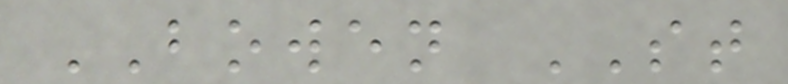BOWEN ST
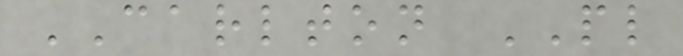CARLTON PL
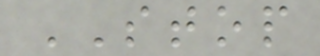STOP
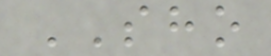SHO
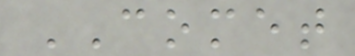COMET
